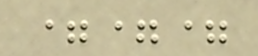===
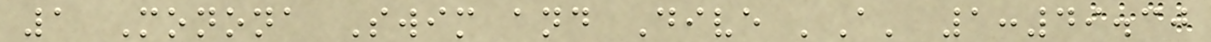1 Monona Swim and Dive 'A' 1:49.30
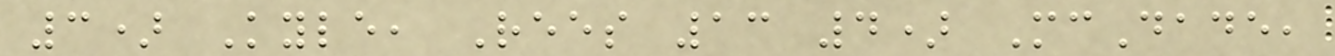3) Kyle, Rees 13 4) McDade,
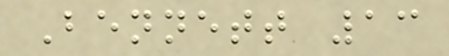Bennett 13
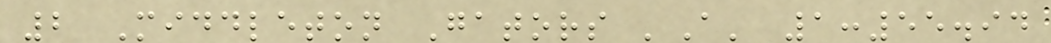2 Middleton Gators 'A' 1:55.94
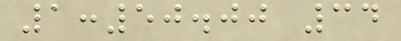1:50.00 34
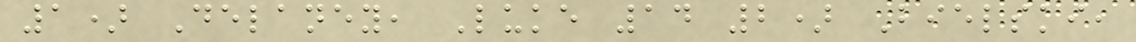1) Delaney, Luke 14 2) Bielski,
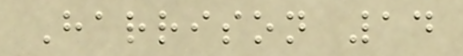Harrison 14
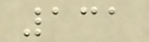131
